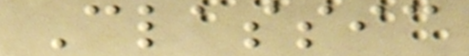Classic
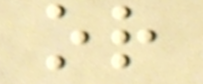or
